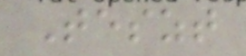Teszt
